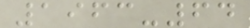1963-64
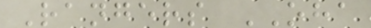Rangers OHA
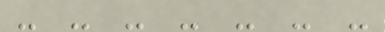- - - - - - -
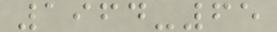1964-65
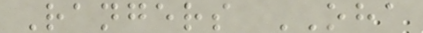Rangers OHA
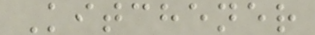Kitchener
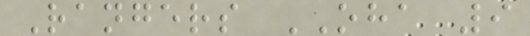Rangers OHA 9
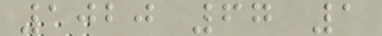1020 67 1
